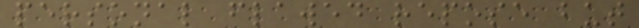personal flawed repose but
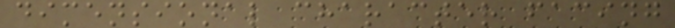dimensional character facing
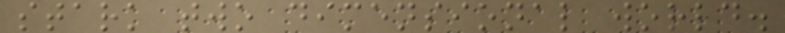stark two dimensional world.
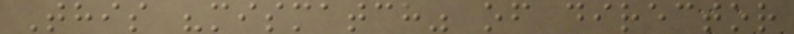This "mismatch" of director
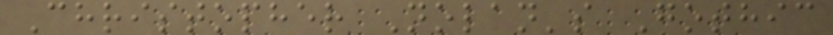Christopher Nolan's Gothic
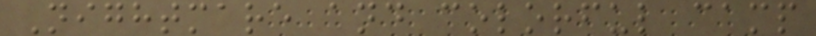Nightmare and colorful camp
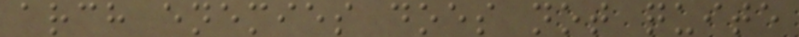arch enemies does not quite
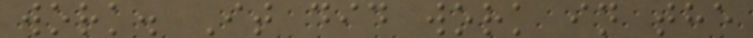work. It did work in the
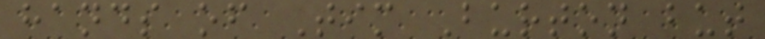hands of Tim Burton but
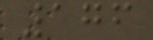176
